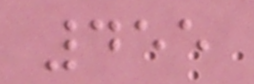455
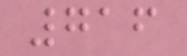716
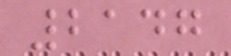2147
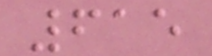615
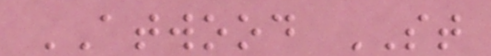ATWOOD ST
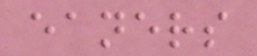eaners
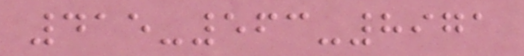415-563-8971
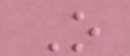O
